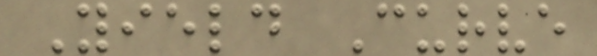Yield Curve
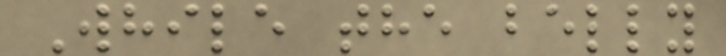While the belly
